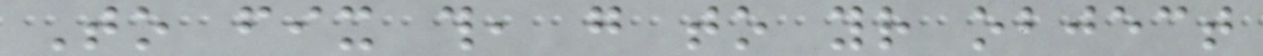To fix this, go to your object
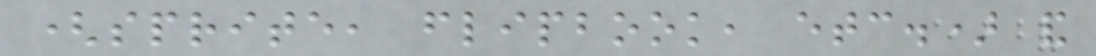(sprite, flipbook, etc.) and
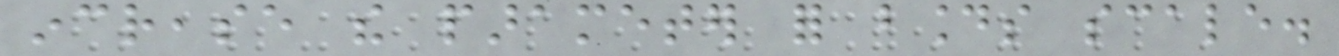increase the parameter for bounds scale.
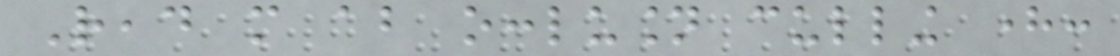Read more about occlusion culling here:
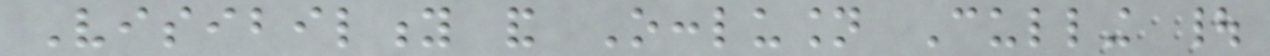Visibility and Occlusion Culling |
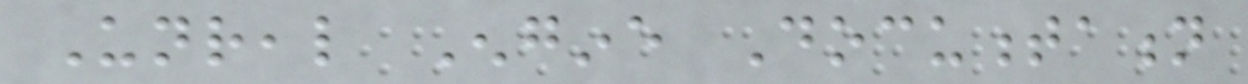Unreal Engine Documentation
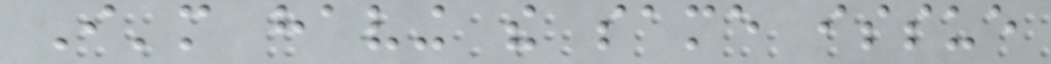I'm having the same issue
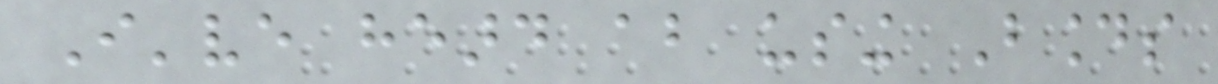I've heard about using Bounds
